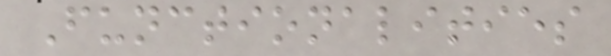Functionalities
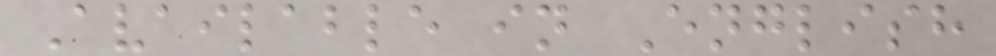Available in English
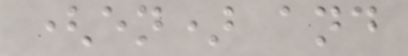(en) and
